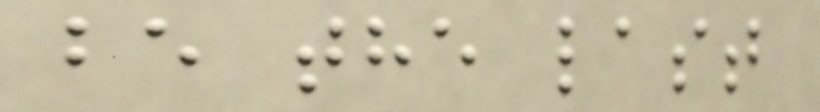be the last
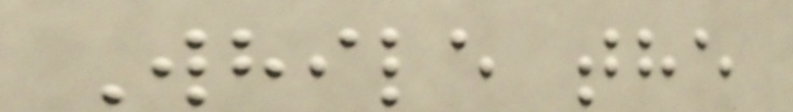While the
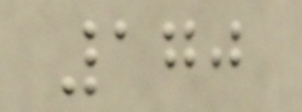170
